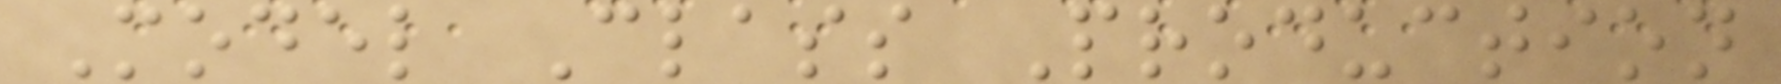Model Class Production
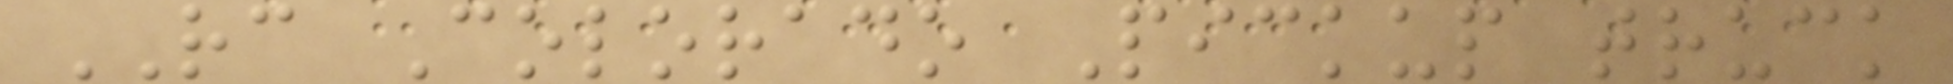RC Colorado Pickup truck
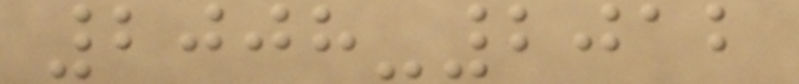2008-2012
